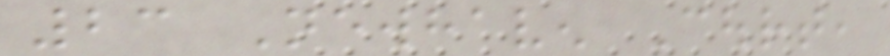23 Newhaven Court,
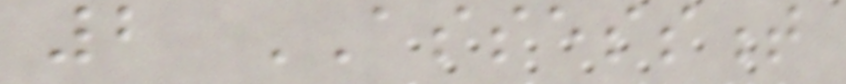2 ASSESSMENT
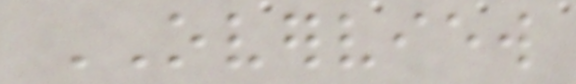OVERVIEW
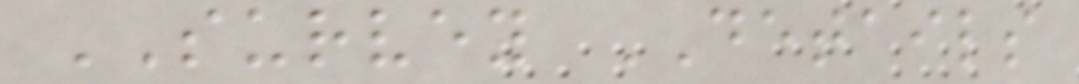SURVEY DETAILS
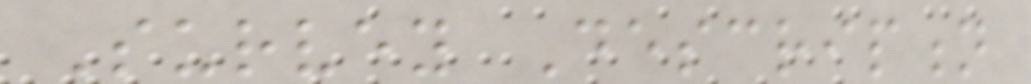Survey Description
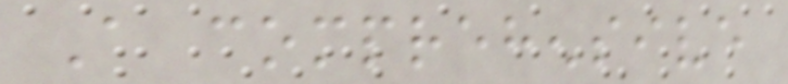A comprehensive
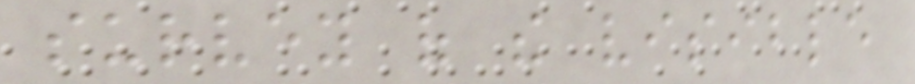survey of the visible
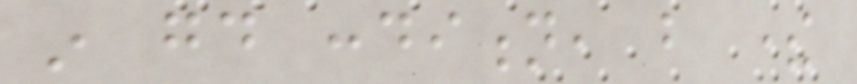in good condition, but there
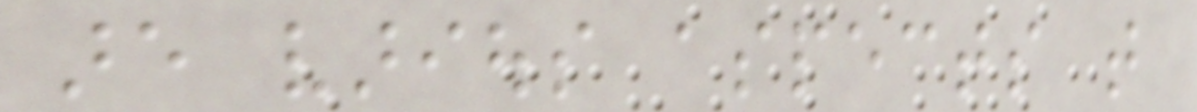are various aspects that
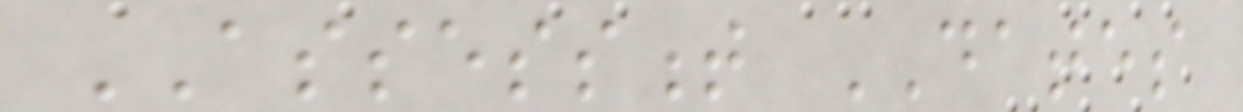ASSESSMENT DATES
